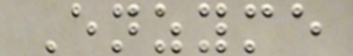Enzyme
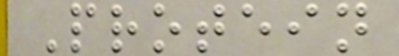Protein
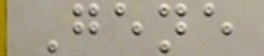Gene
